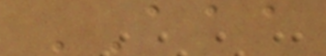AAA
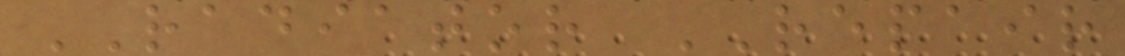RADIATOR REPAIR
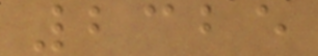2325
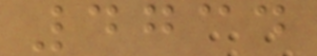4734
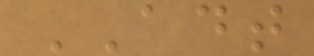ADT
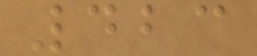423
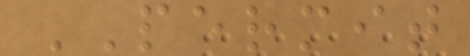PERMIT
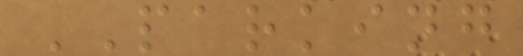PARKING
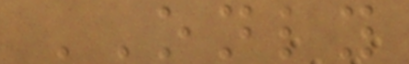ONLY
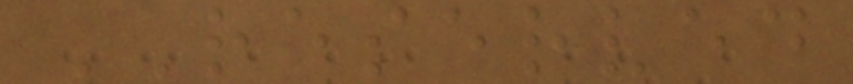RESERVED
